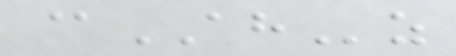@AHz
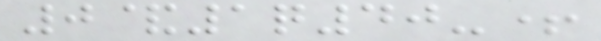0&1q40-+
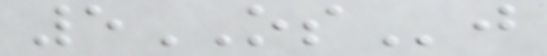5OSj
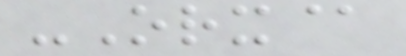-Orx@
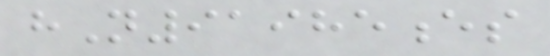hN91985es
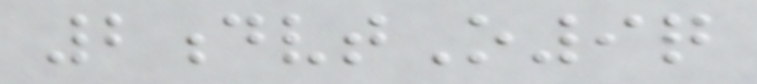2dvtO9q
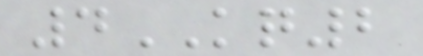4KQ2
